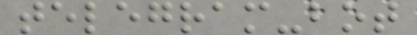telegram-bot
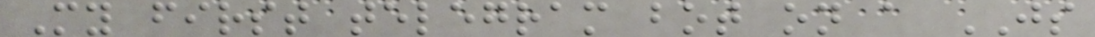My first telegram bot on a JS
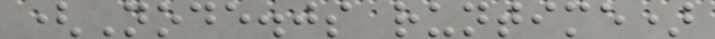(Node.js runtime)
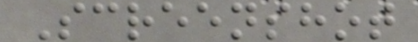Screenshot
